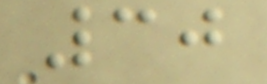30
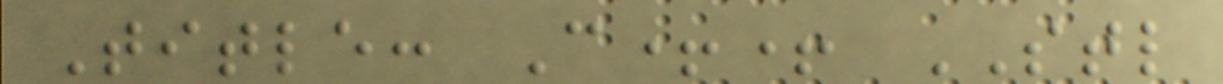Title: C++ STL
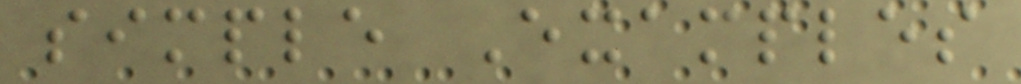simple Examples
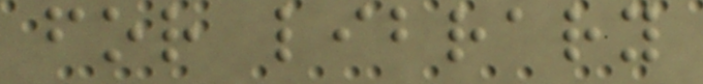for library
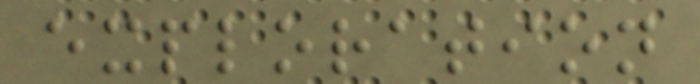exploration
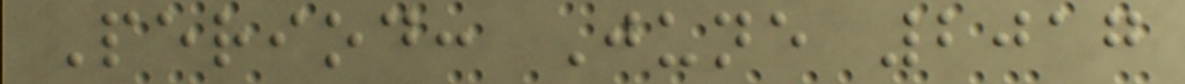Period: June 2017
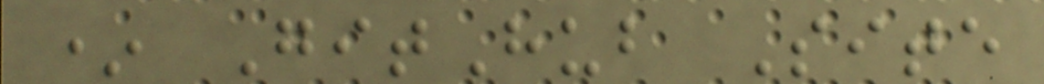* GitHub Site
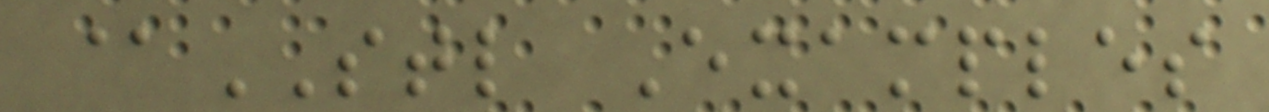@STL Examples
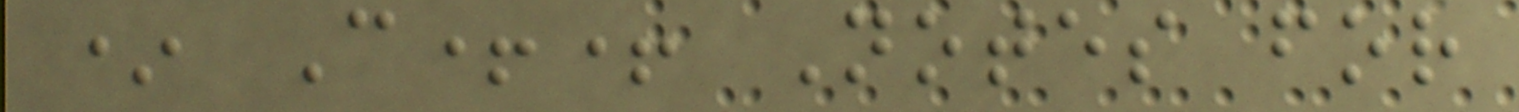* C++ Notes for
